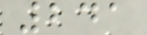241
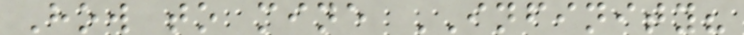How to mine INFINITY?
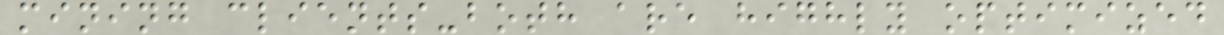mining clients-both are highly optimized
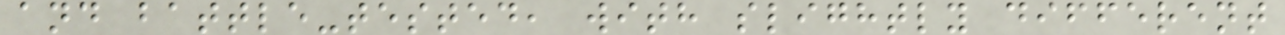and battle-tested, with slightly different
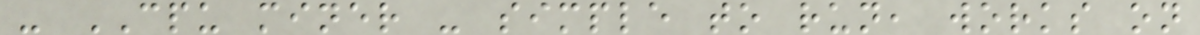- CPU miner - simple to run, works on
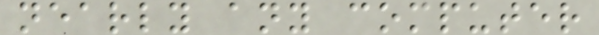nearly any computer
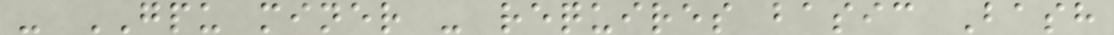- GPU miner - requires basic Bash
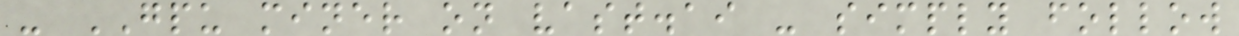- GPU miner on vast.ai - simply follow
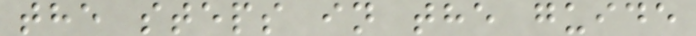the steps in the guide
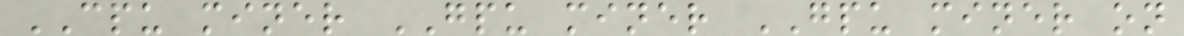CPU miner GPU miner GPU miner on
